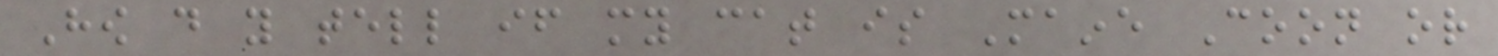How do you tell if my cat is Maine Coon or
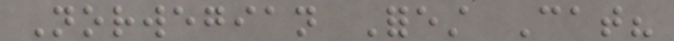Norwegian Forest Cat?
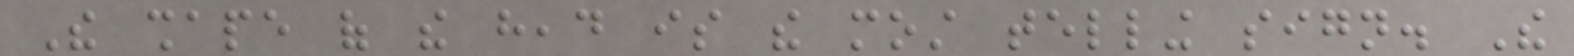The shape of the head is the most telling sign. The
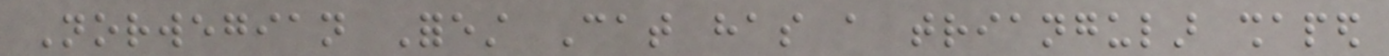Norwegian Forest Cat has a triangular shaped
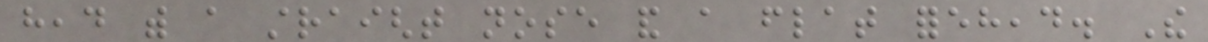head with a straight nose and a flat forehead. The
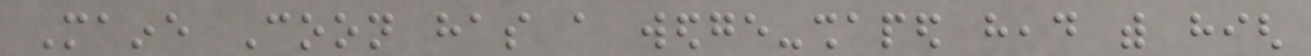Maine Coon has a wedge-shaped head with high
